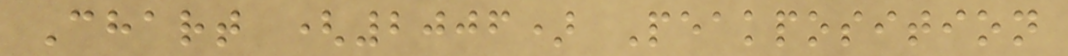Chart (2006) Peakposition
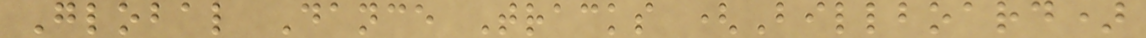Global Dance Tracks (Billboard)
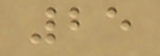25
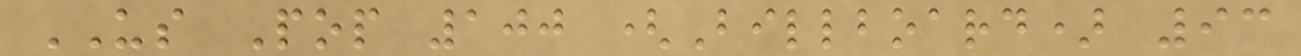US Pop 100 (Billboard) 93
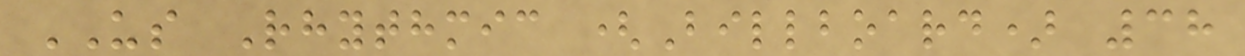US Rhythmic (Billboard) 38
